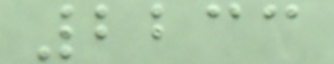2233
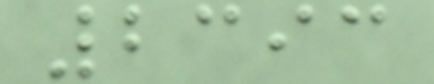2393
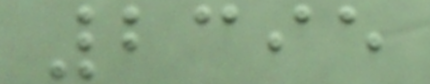2395
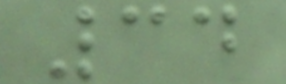34
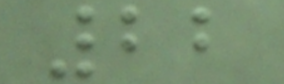22
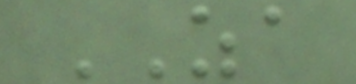ZA
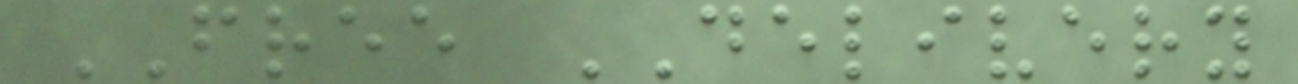FREE DELIVERY
